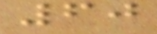60
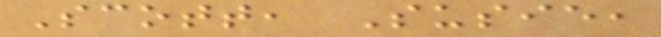Scott, Susie,
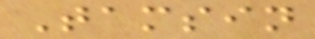Tamsin
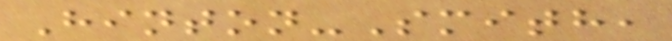Hinton-Smith,
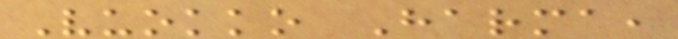Vuokko Harma,
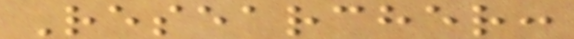Researcher:
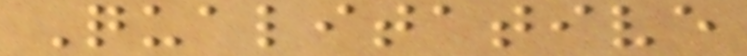Qualitative
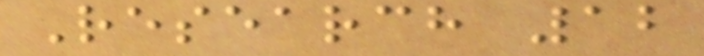Research 12
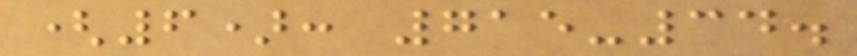(6): 715-34.
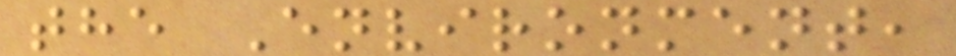the Environment,
